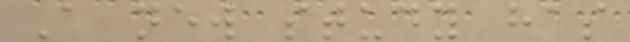A new study has
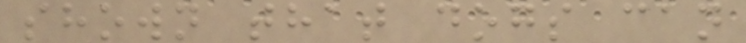shown that dogs can
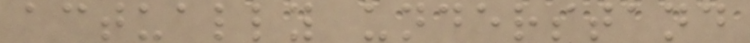actually understand
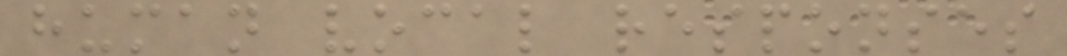human vocal responses
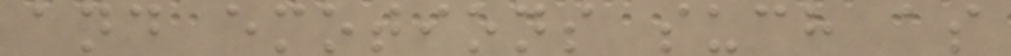and emotions such as
